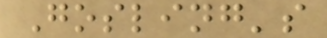Gosling's
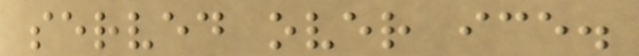served over ice.
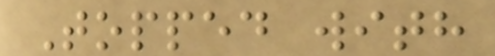Topped with
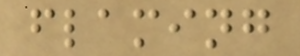flaming
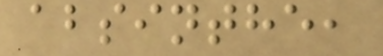absinthe,
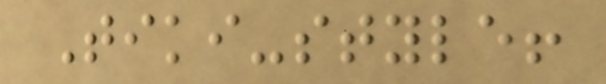Tiki-style!
